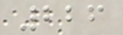226
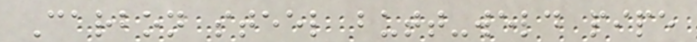Carbon steel butt-weld pipe
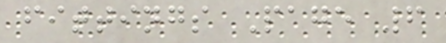fittings Page 6
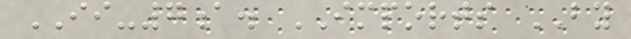II-7a. IMPORTS BY
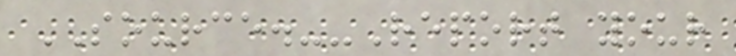SOURCE.--Report your
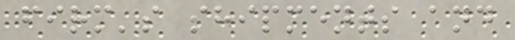firm's shipments and
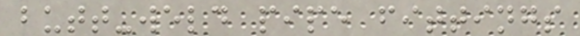butt-weld pipe fittings
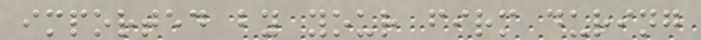imported by your firm during
